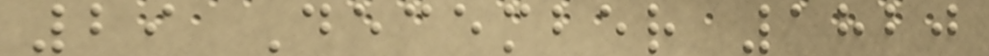29 December 1820
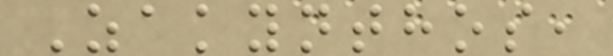Zakynthos,
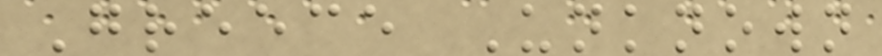Greece Unknown
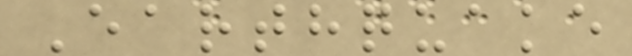Earthquake
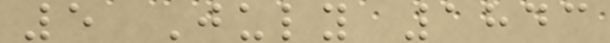5 July 1843
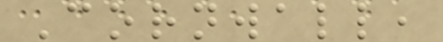Cornwall,
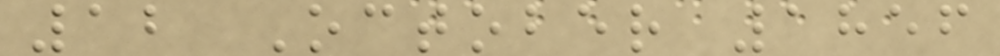12 October 1856
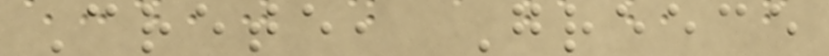Crete, Greece
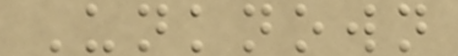Unknown
